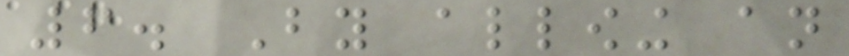6. By allowing an
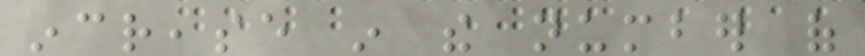increase in the number of
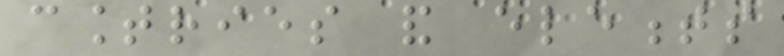countries and elements
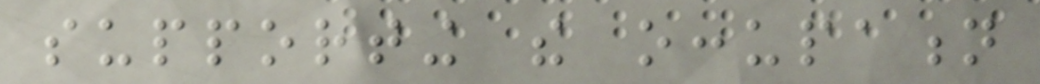supporting the occupation
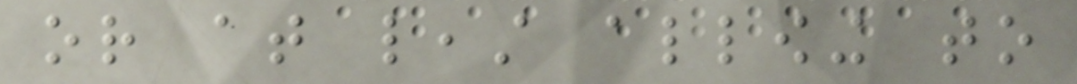or at least allowing to
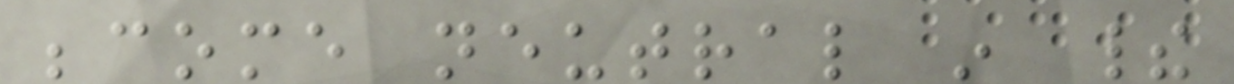become neutral in their
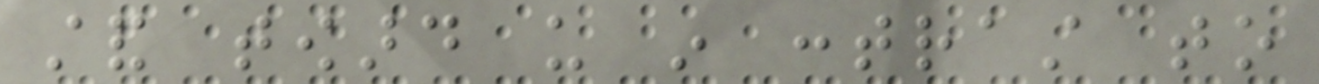stand toward us in contrast to
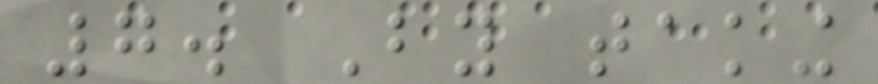7. By taking
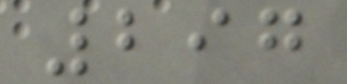297
